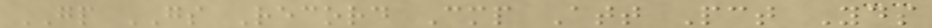GP GS Record Cmp Att Pct Yds
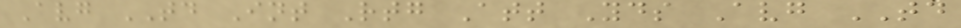Avg TD Int Rtg Att Yds Avg TD
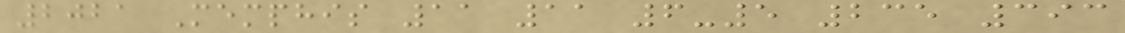2021 Memphis 11 11 6-5 235 393
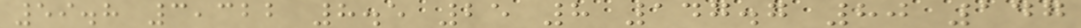59.8 3,322 8.5 25 8 147.7 80 147
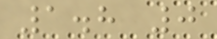1.8 0
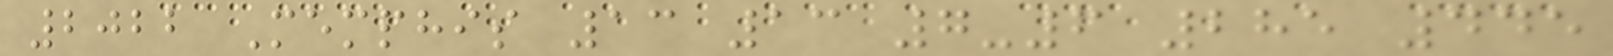2022 Memphis 13 13 7-6 285 445
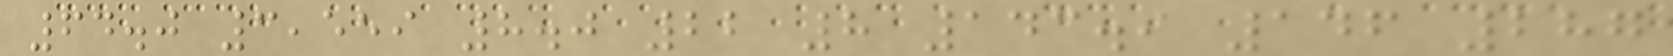64.0 3,559 8.0 22 8 143.9 146 287
